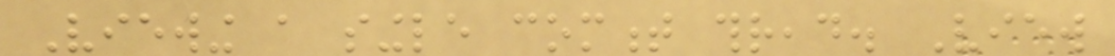Viewing a single comment thread. View
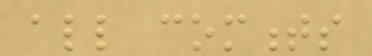all comments
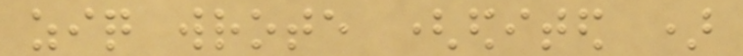ziq wrote (edited )
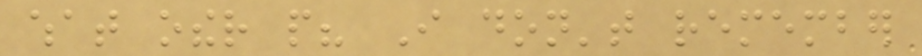what other people? I don't remember
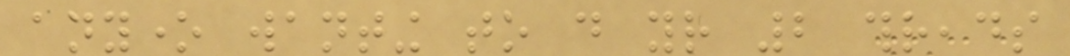anyone wanting to do your 2 threads
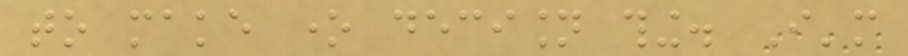to make one decision thing. I'm
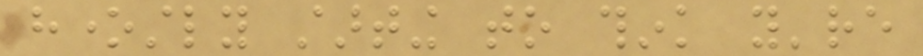honestly starting to think you're
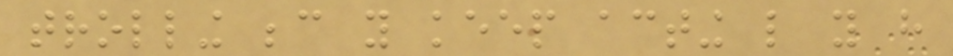trolling because you keep acting like you have
